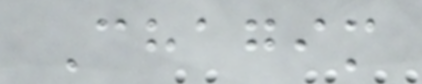Chagim
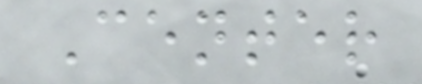Center
